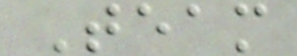Team
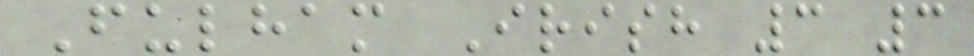Fulham Irish 3 3
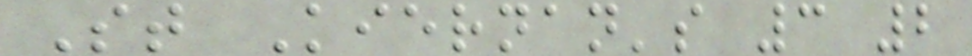St Kiernan's 3 2
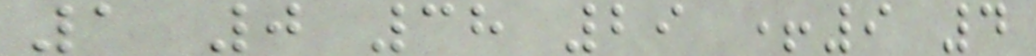1 0 38 29 +9 4
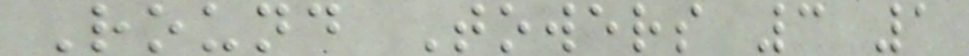Round Towers 3 1
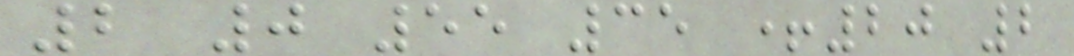2 0 55 35 +20 2
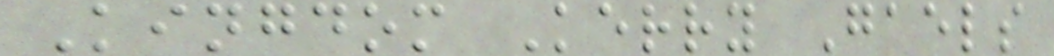Kingdom Kerry Gaels
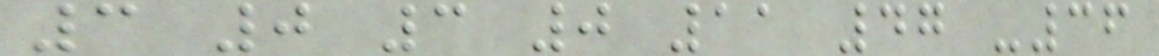3 0 3 0 11 47 -36
